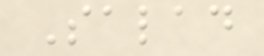Salad
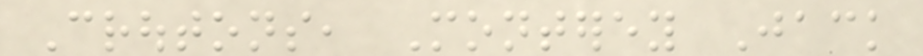Croutons, Monterey Jack
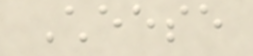Cheese
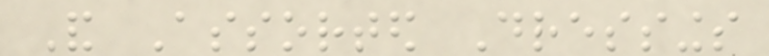And Assorted Dressings
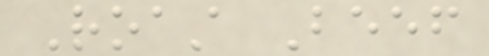Roast Beef
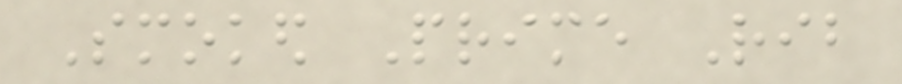Smoked Prime Rib
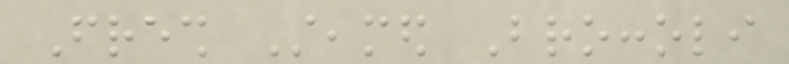Fresh Steamed Broccoli
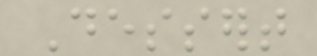Dessert
